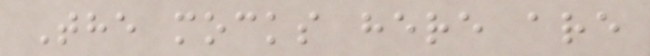The mocks here are
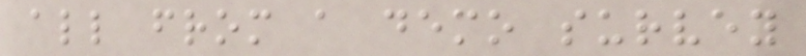all from a demo survey
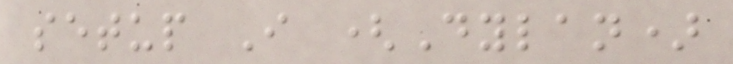setup I (Dylan)
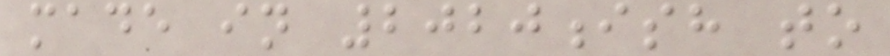made in 2020ish to
